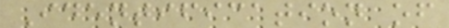Identification of
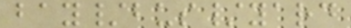bay/bus/yard
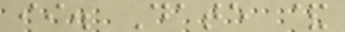ii. Date &
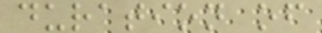duration of
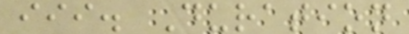iii. Duration
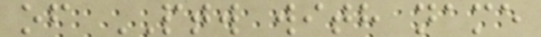of PTW with name
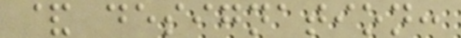& designation:
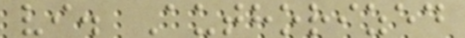vi. Authorized
